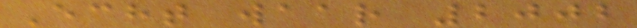Echt waar 2002
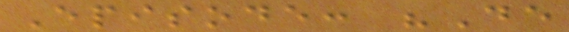Episode: "De
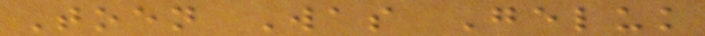Toen Was Geluk
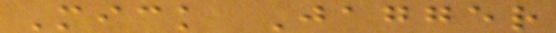Mick Jagger
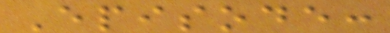Episode:
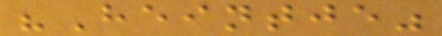"Heintje"
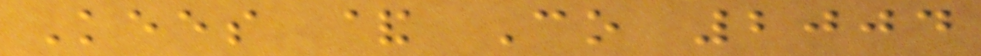Kees & Co 2004
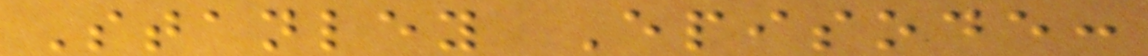Stanley Episode:
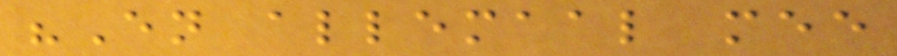"En allemaal mee
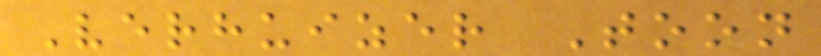Verhuizer Toon
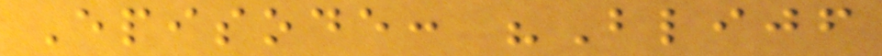Episode: "Blijf
